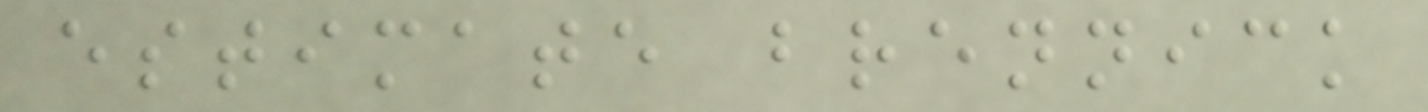estimate brennick
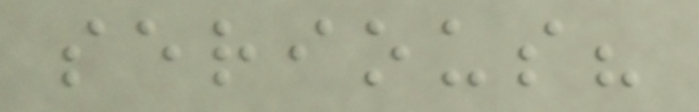serious?
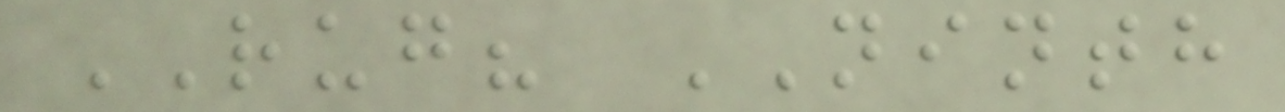RUG? NINTH
